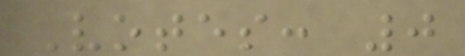Votes: 0
